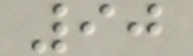90
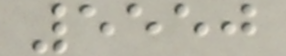5550
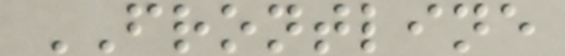FRONTLINE
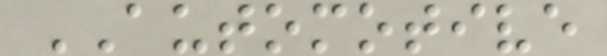AUTOMOTIVE
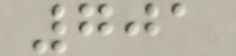701
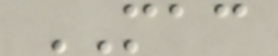MAC
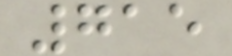715
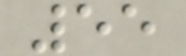55
